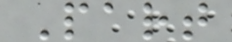Part
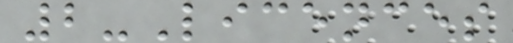2-Licences
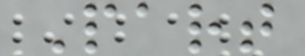Part
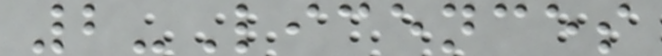2-Licences
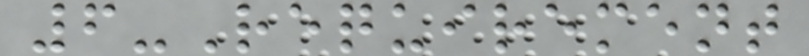6-Requirement
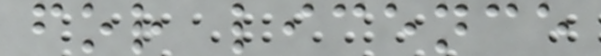for licence
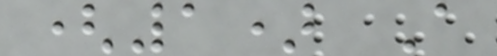(1) A
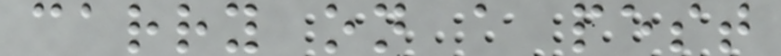carry on a pest
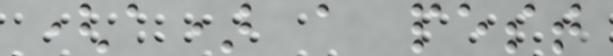(a) a pest
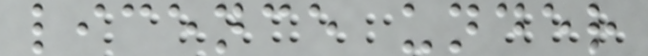licence under
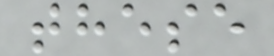these
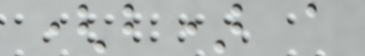(b) a
